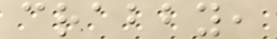crabby,
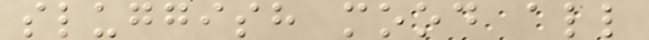sluggish mood all
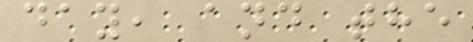day, and the
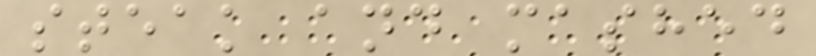steak and mashed
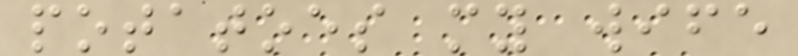potatoes my wife
